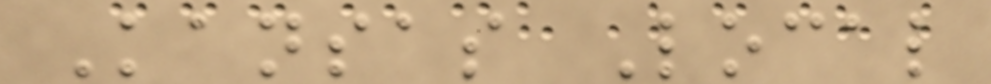Kansas Local
